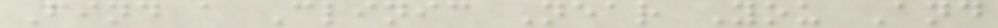Find a Clinic Near You And
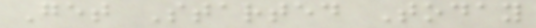Get Started Today
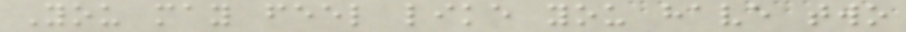You may feel like you have two
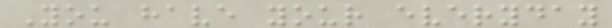You have your everyday
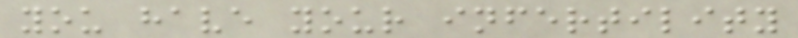you have your infertility
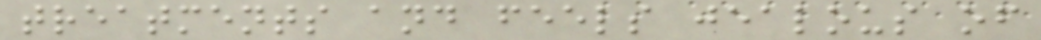treatments and feels jealous of
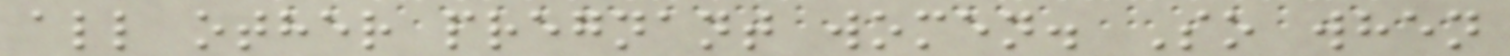all other pregnant women. So when
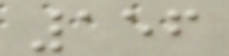156
